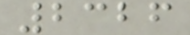2326
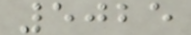5025
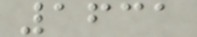1631
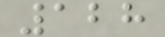128
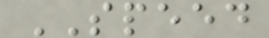SPEED
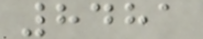8481
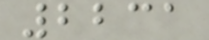2231
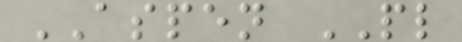ASPEN PL
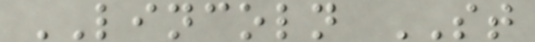LINCOLN ST
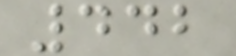442
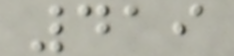419
